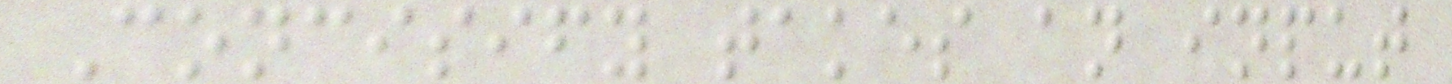Concisify takes an input
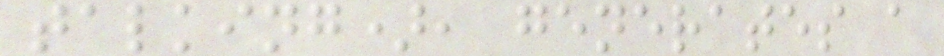talking), generates a
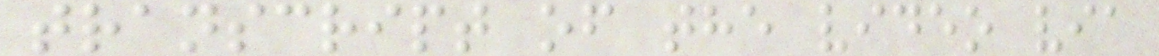transcript of the video via
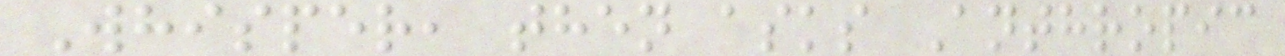Whisper, then asks Anthropic
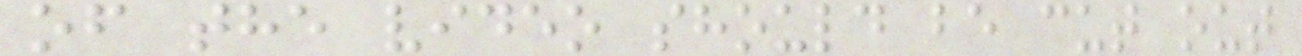of the video should be cut out
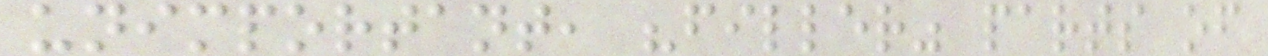unimportant, "filler" parts of
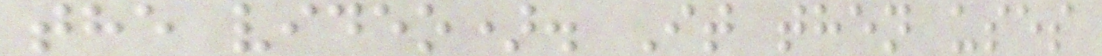the video). It then uses
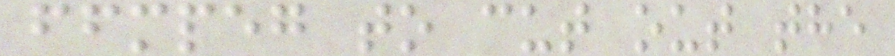ffmpeg to cut out the
